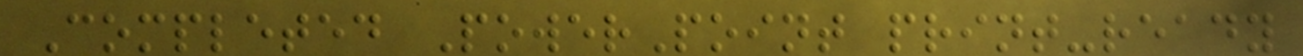Completed PowerPoint print-ready
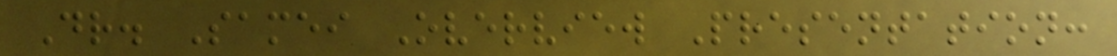Dr. Samei Overview Presentation:
